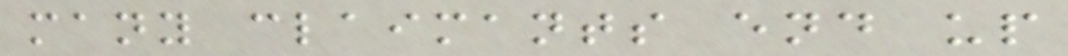many claimants end up
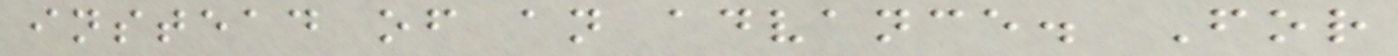instead of an advance. For
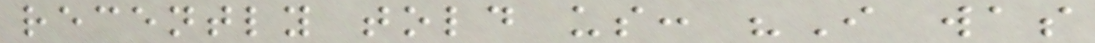recently told us: "I was
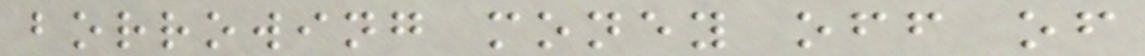borrowing money off of
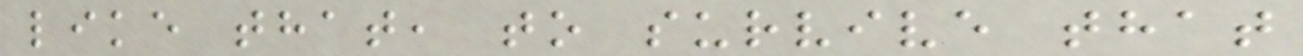like that, to survive that
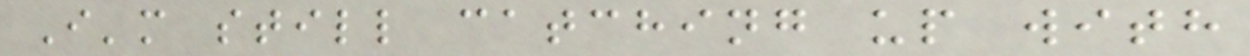I'm still catching up with
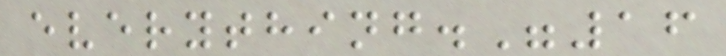everything."16
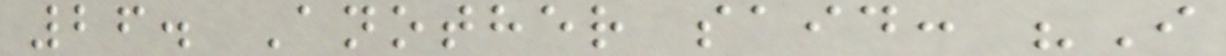26. Another said: "I
